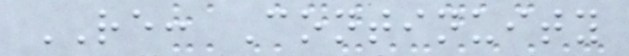RE: Continuity
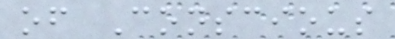of Conscious
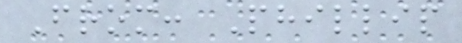From: Phillip
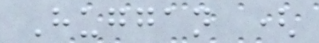Huggan (
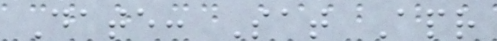Date: Sat Apr
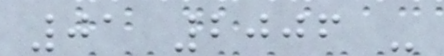01 2006 -
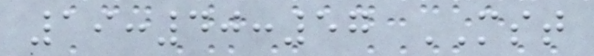19:40:57 MST
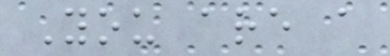You are a
